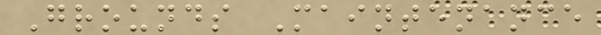Grounds Maintenance
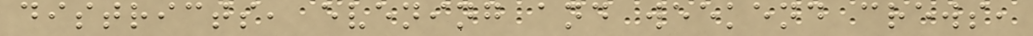districts, evening and weekend crews,
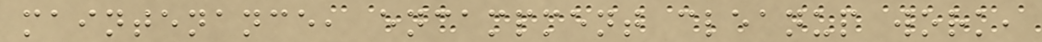maintenance, encampment cleanup work,
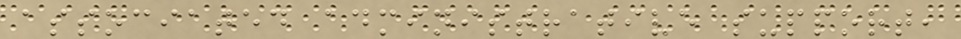associated administrative support,
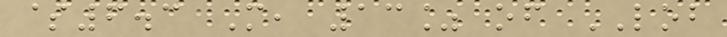$6.3 M, 13% of LOB
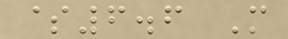$6.6 M
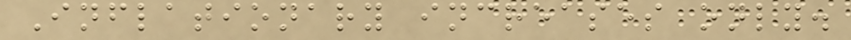Inflationary increases only.
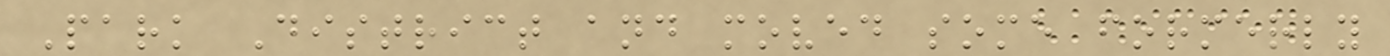Park District and moved some formerly
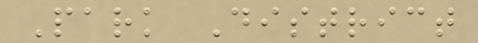Park District
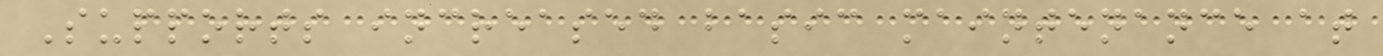Supports increased basic maintenance at
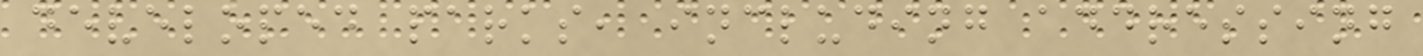developed parks, including addressing
